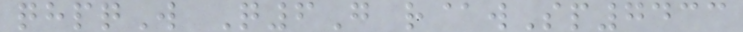qhpqW Q6G r@wSp7433
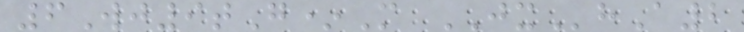6Wj9tG*M JXhA2
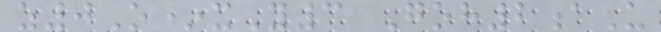z0O*xY3 Goh2aU
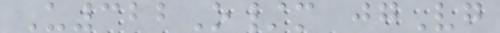U322O/m jgVg
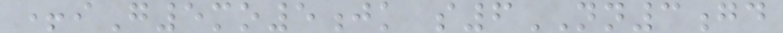+iG5mo5jk s6NN3gd
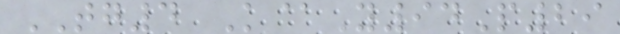TG4 K@Y94P29
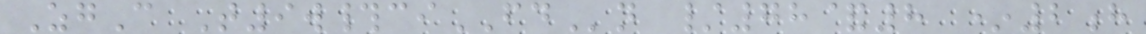ZgC T9w#ciFDn /78&8 *2h
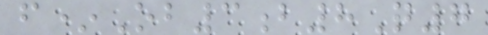f*Ob3b8Q7
